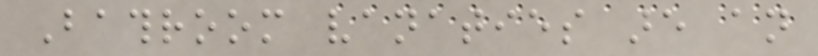Bathroom vanaties are an
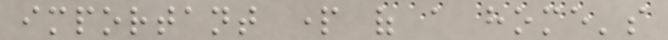important part of a home's
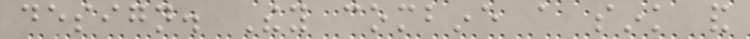design. They combine a sink and
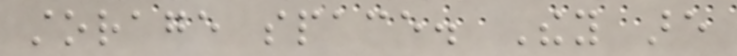storage space. They are
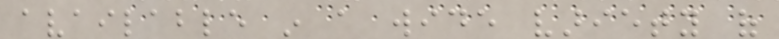available in a wide variety of
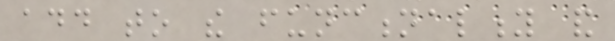add to the functionality and
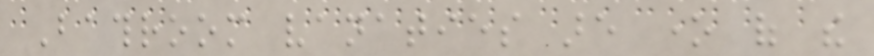Bathroom vanaties are one of the
